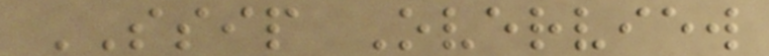SSIP Overview
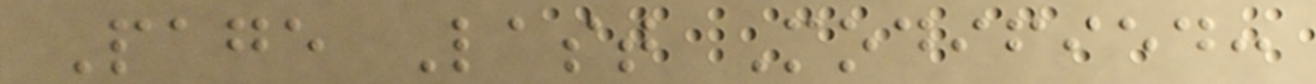Page Last Modified:
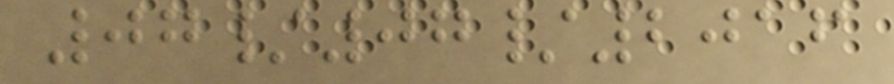07/07/2016
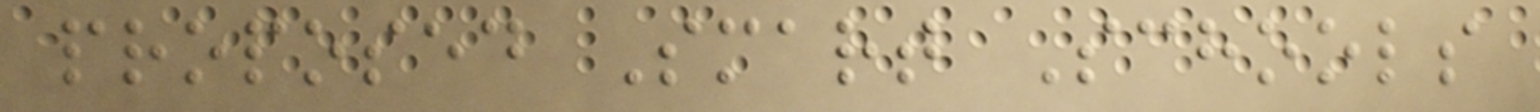proposed Smart Schools
